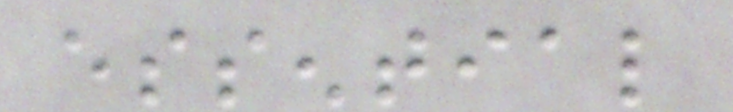essential
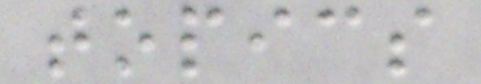topics
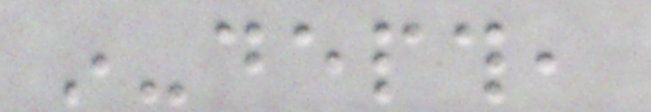in-depth,
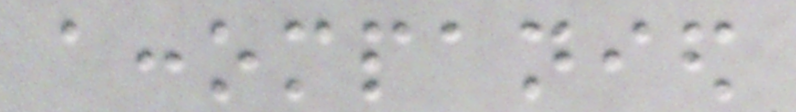accompanied
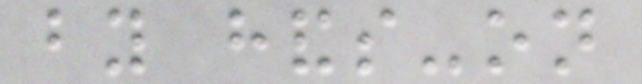by hands-on
